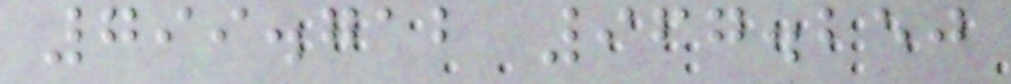799.712 967.250
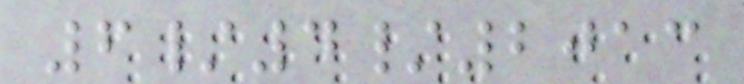6/4/2013
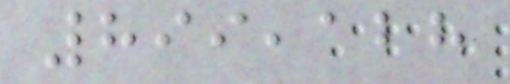899,128
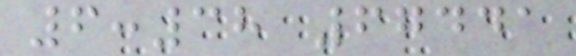6:38 67441
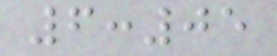6:05
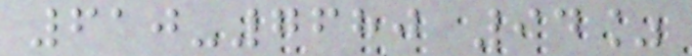610-7680 94%
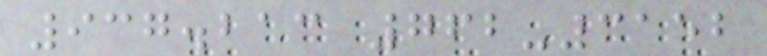937.213 762-3152
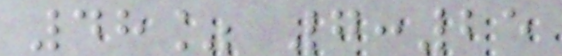48% 7:25
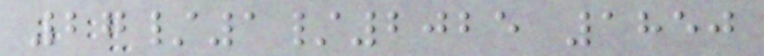27/1/2025 1850
